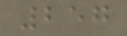257
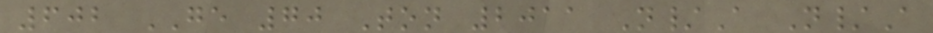602 GE 70 Ton 2011 N/A N/A
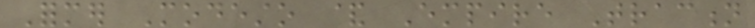Former Modesto & Empire Traction
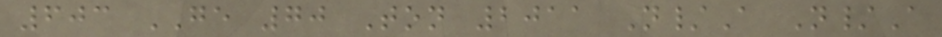603 GE 70 Ton 2011 N/A N/A
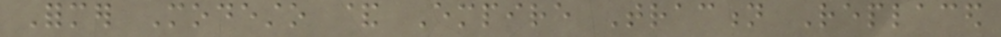Former Modesto & Empire Traction Replaced
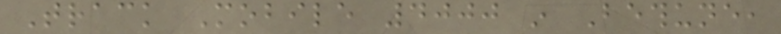Track Mobile 4000 in Bethune,
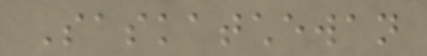Saskatchewan
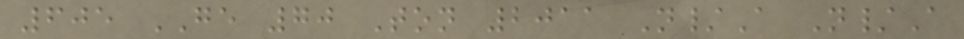605 GE 70 Ton 2011 N/A N/A
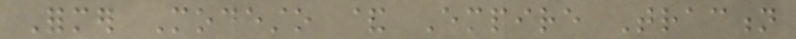Former Modesto & Empire Traction
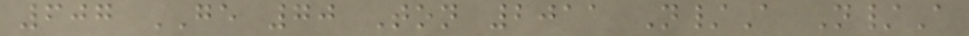607 GE 70 Ton 2011 N/A N/A
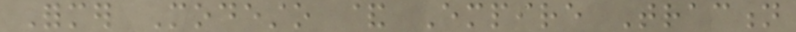Former Modesto & Empire Traction
